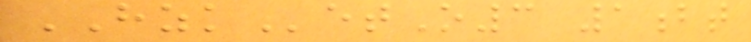HZKetO3 1bt
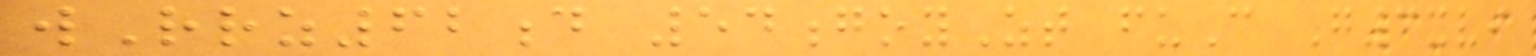wRrz62d 54goyZt fuC G3xvi
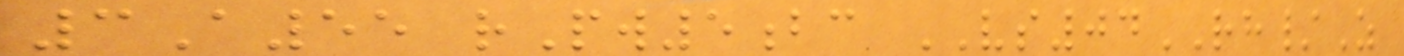3A55 rPw5bc VS04RH/Z
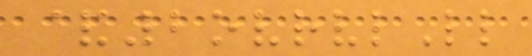&2ovrvlLl
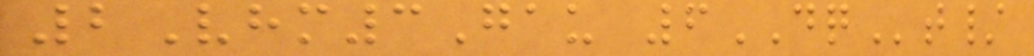2Vhm3Gau 6DQt/
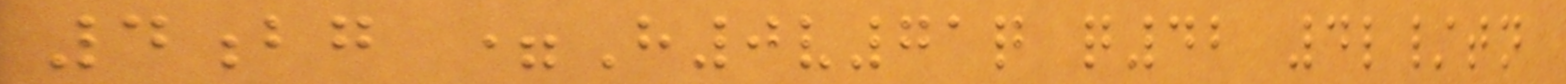4bg =H0v71q q42 4l/tn
